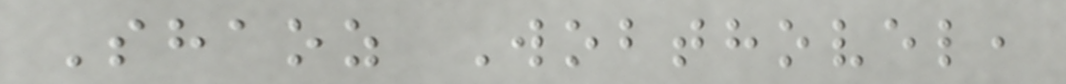Shaoz Wobthovel,
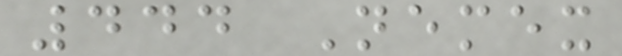444 Nemex
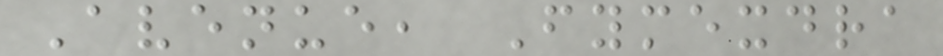Avenue, Fymexdra
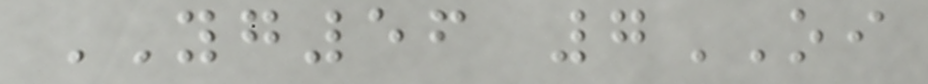YG56 7OI
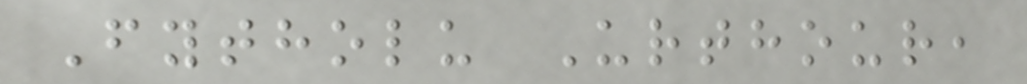Fytholu Urthour,
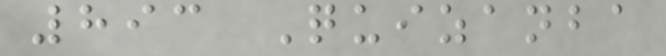893 Quizanba
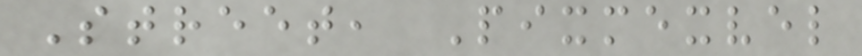Street, Pixmexvel
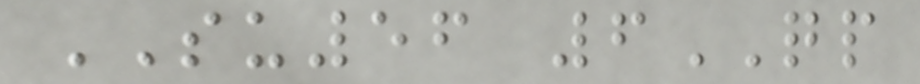SU56 6QP
